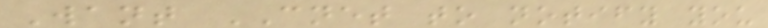Want CNET to notify you
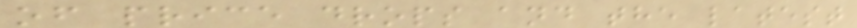of price drops and the latest
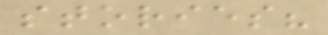stories?
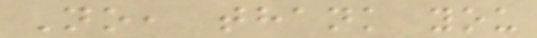No, thank you
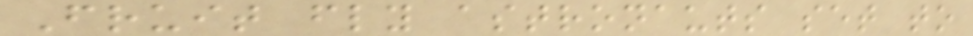Fruit fly astronauts set to
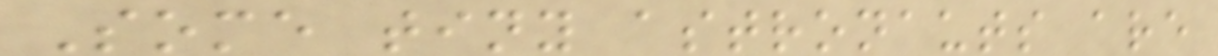Some tiny astronauts are
